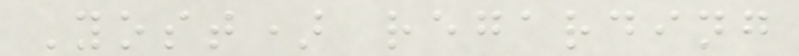Yost) regarding
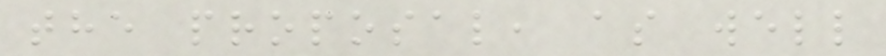the proposal, as well
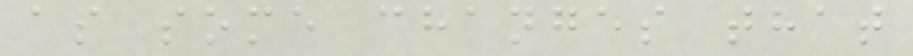as some changes that
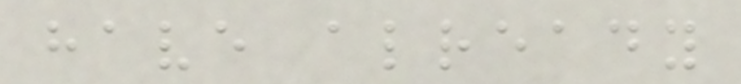have already
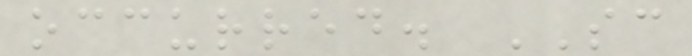occurred. SC
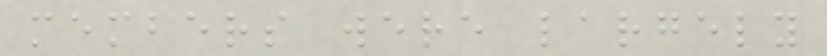members were largely
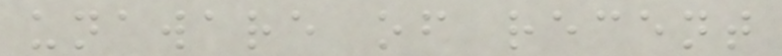unaware of recent
